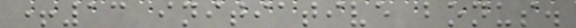+13 initiative bonus.
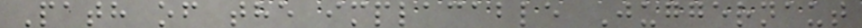Path of the implacable Juggernaut
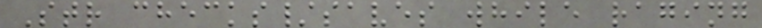Str checks/saves while raging
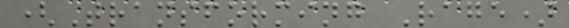(Transforming Rage)
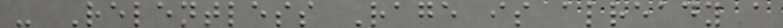- Relentless Rage is already a
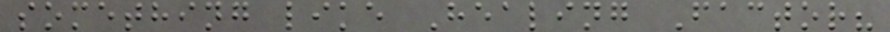something like Healing Factor?
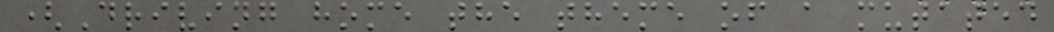(Driving home the theme of a mutated
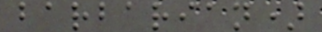barbarian)
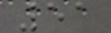51
